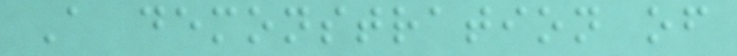A demonstration of
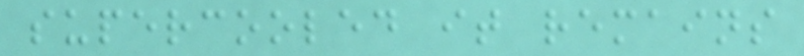supercooled it remains
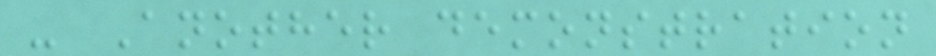- Another demonstration
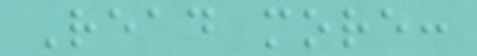Read more:
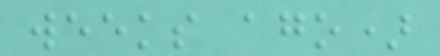weeks ago)
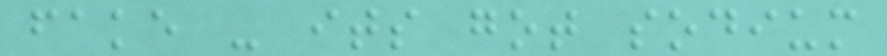fake - its got sodium
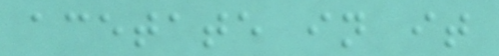acetate in it
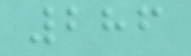286
